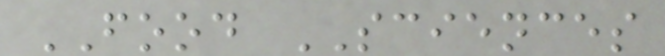FOOD SCIENCES
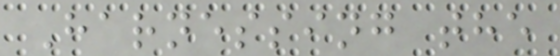Harnessing the
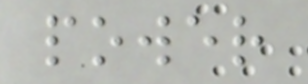power
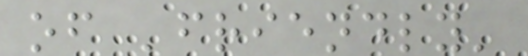of 'friendly'
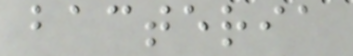bacteria
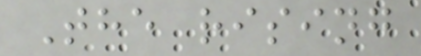The rising
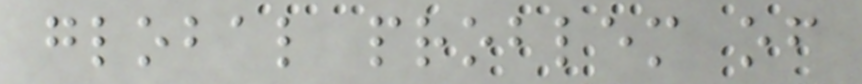global problem of
